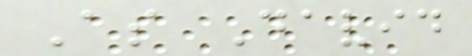As David
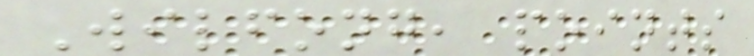Wilfong, points
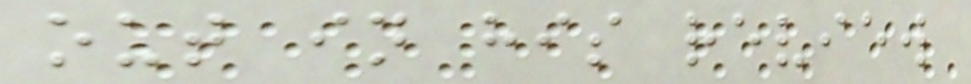out in his review
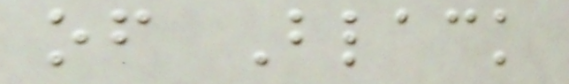of Black
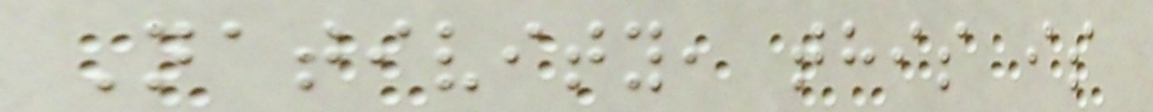Nativity, this is
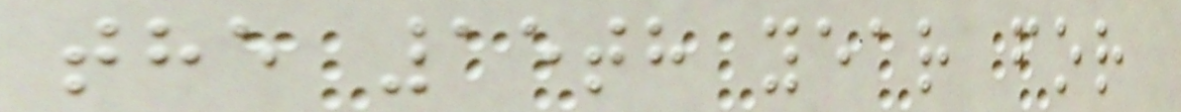the 15th year for
